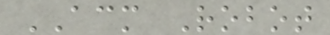ACM Robot
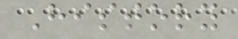History
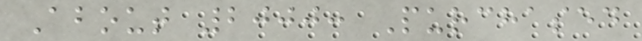About 2000: Purchased
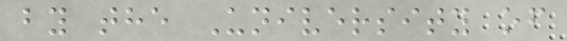by the University of
